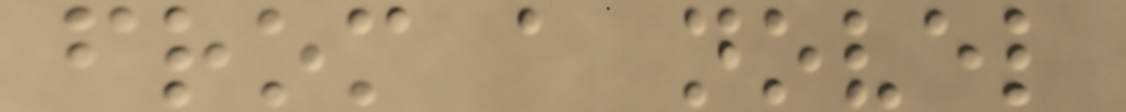from a novel
